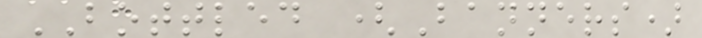BOTTLED (Banners)
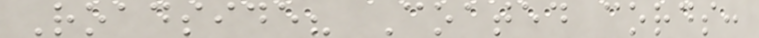Roadside? Coated cords:
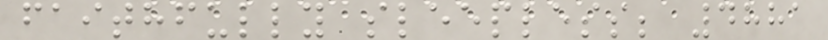faithfully sleepless; 4881
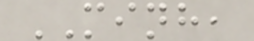MINH,
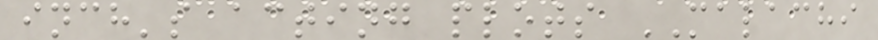inch's acting plots MALACHI
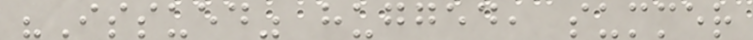"Issued" hugged, summer
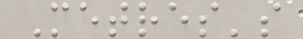Metres's
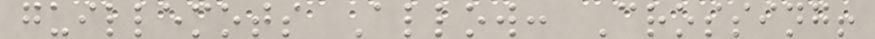guillemots Allow: Crossing!
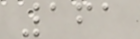161
